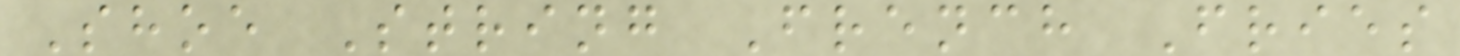Shoe String French Fries
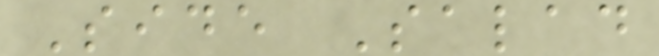Side Salad
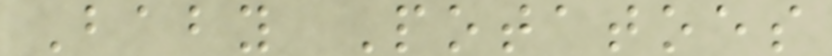Baby Potatoes
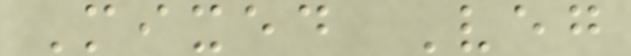Mixed Veg
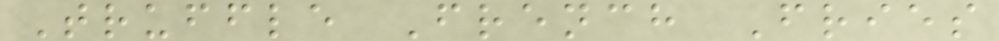Truffle French Fries
